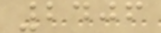2406
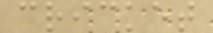cricket
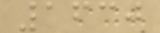1630
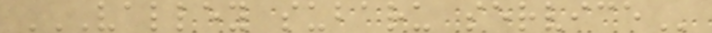VALLEY SUBARU SERVICE
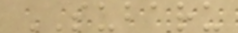SUBARU
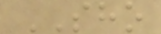SHO
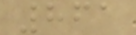861
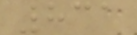831
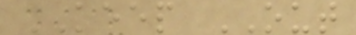KEEP OUT
